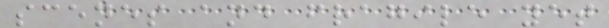scenes and fragile yet
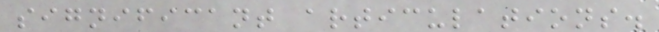significant articulations.
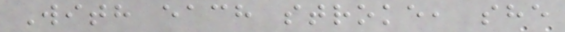With each stroke, she
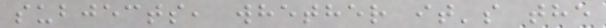subjects, whether it's the
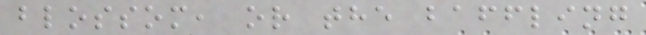blossom, or the baffling
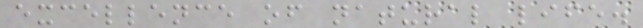excellence of natural life.
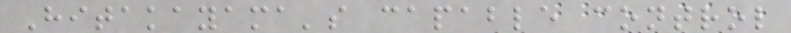Hitakayama's capable control
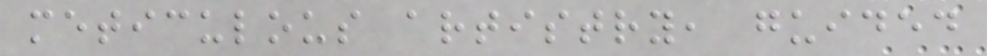meticulous artistry, guided
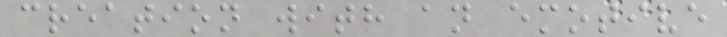creation with an emotive
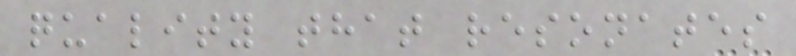quality that resonates
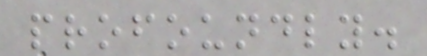profoundly.
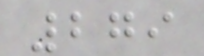279
